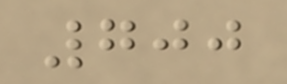700
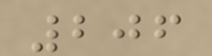206
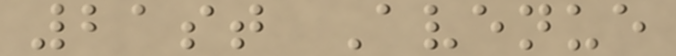21st Avenue
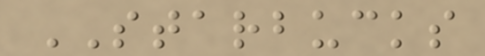STARBUCKS
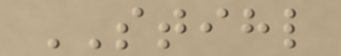STIHL
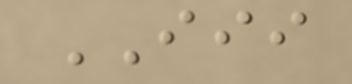III
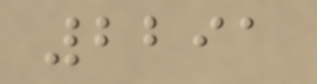2291
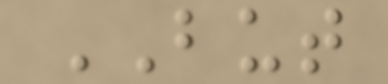BUT
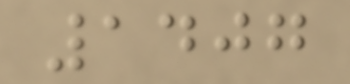1407
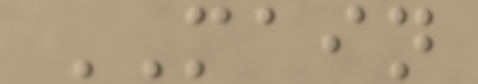MAIN
